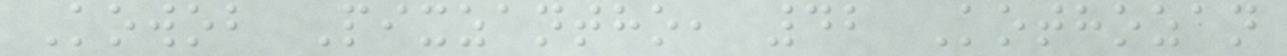Kowob Pixzantho, 42 Kothozan
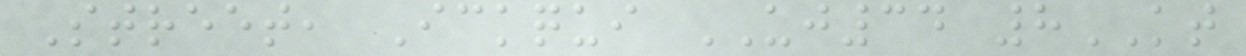Street, Ickqui UJ34 8KT
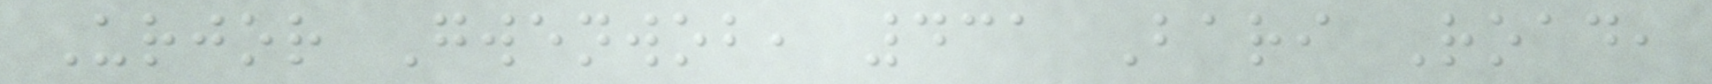Urjor Gwenwob, 431 Bari Road,
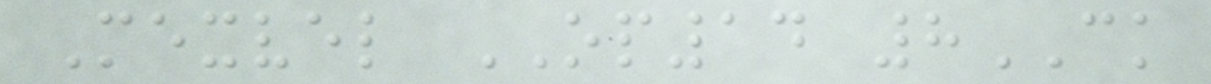Mexvel OP14 8CK
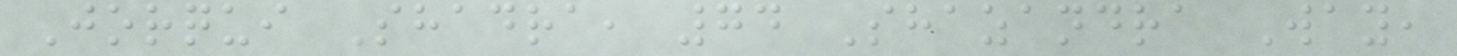Jorqui Shadra, 74 Shazandra Way,
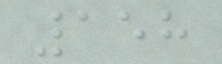158
